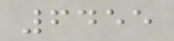6455
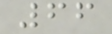66
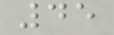45
